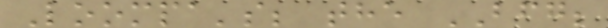Loompa's; the BFG;
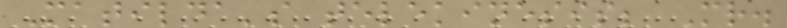Matilda's telekinesis; Mr.
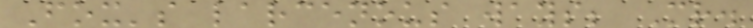Fox's larcenous ways; Mr.
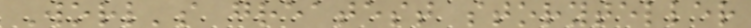Worl's greatest storyteller
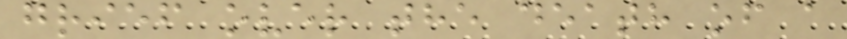grief over the death of a
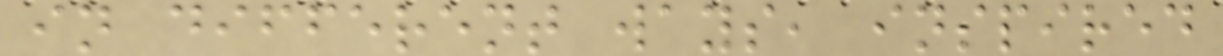in different ways, inspired
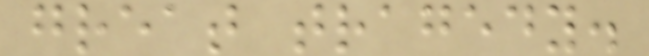great tragedy.
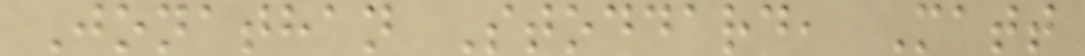Jonathan Stoddard, Matt
